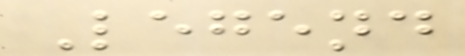Legend
